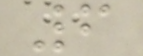6
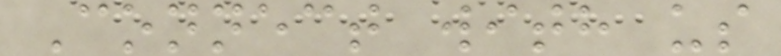Connect with us
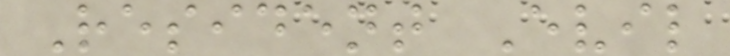Resident Evil
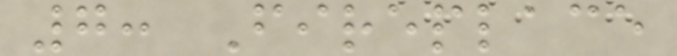7: Fireplace
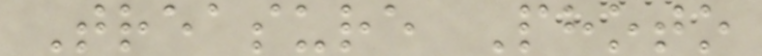Treasure Photo
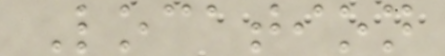Location
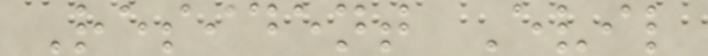Resident Evil
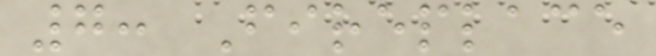7: Fireplace
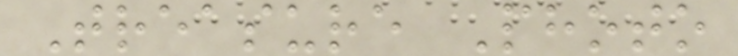Treasure Photo
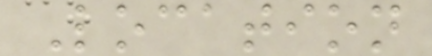Location
